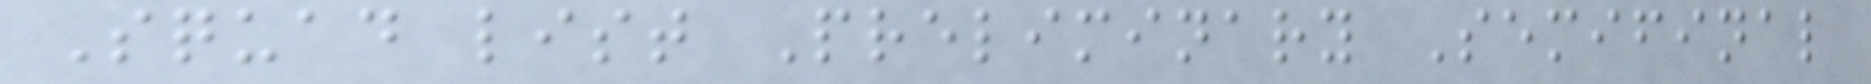Squad list Preliminary Semifinal
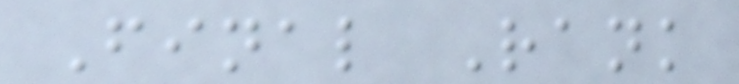Final Rank
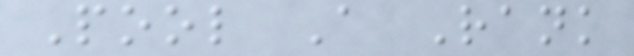Pool A Rank
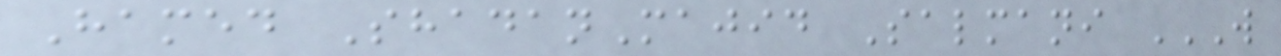Hamed ShadanMajid Salmani W
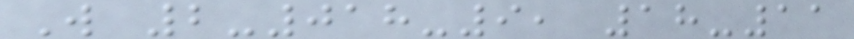W 2-018-9, 18-11
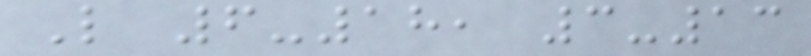L 6-18, 3-13
